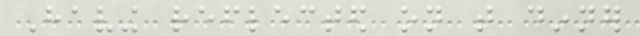Having reflected on that dinner
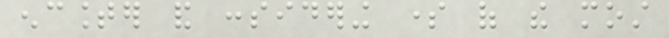encounter and considering some of the most
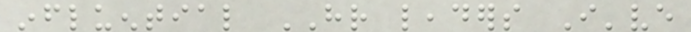influential HR leaders I've
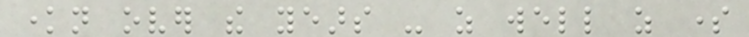known over the years - as well as some
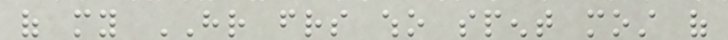of my HR friends who spent most of
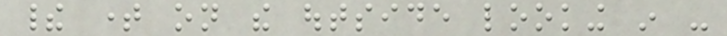their time on the outside looking in -
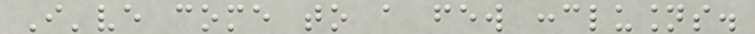I've come to a few conclusions.
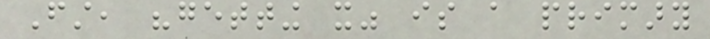First, "getting it" is a primary
